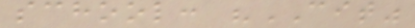school: "CIT"
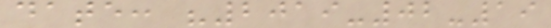date: "2019-02-19
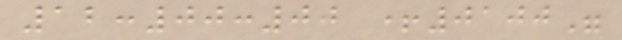12:00:00 +0100"
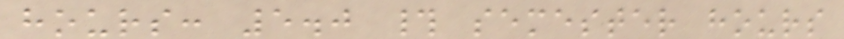hours: 5.0 # semester hours
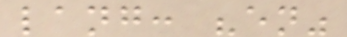lang: "en"
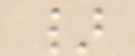}
